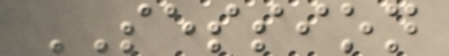SESSION
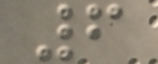6
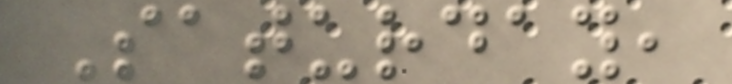Saturday,
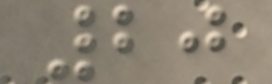20
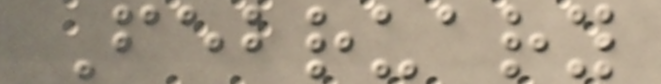February
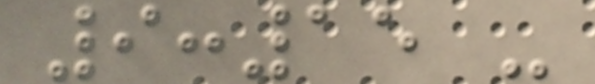9:15 -
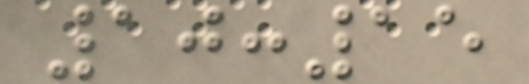10:15
